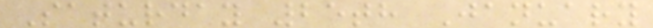Saturday 25th January
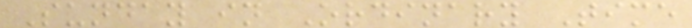Sunday in Ordinary Time
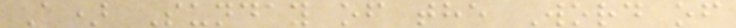A) Sunday of the Word of
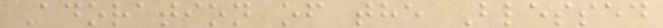Adoration of the Blessed
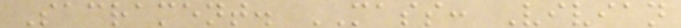Sacrament. MASS: Vivian
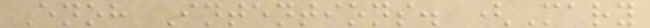Enoh Intentions. (Mary
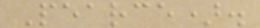Pearce).
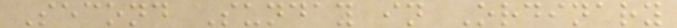Second Sunday in Ordinary
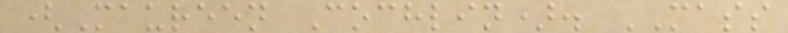(Maureen Cochlin). MASS
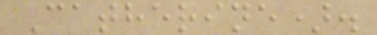Catherine).
